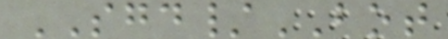SGD/BOT
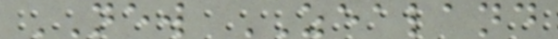NEW ZEALAND
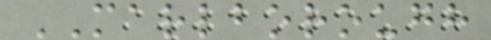MARLBOROUGH
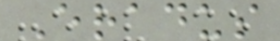Eradus
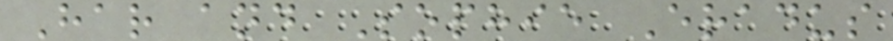Har and Sophie Eradus
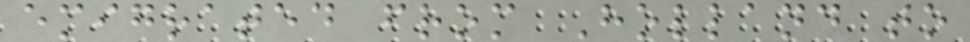emigrated from Holland to
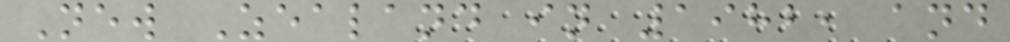New Zealand in 1982, and
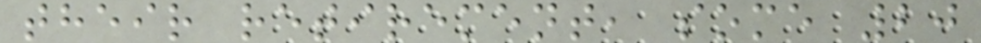their retirement, some 20
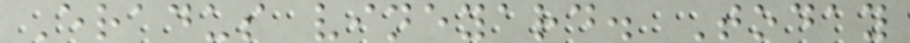Eradus vineyard. Today
